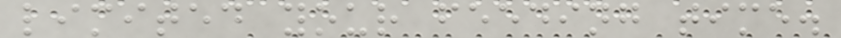limited your feeding time.
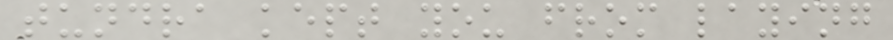tundra kept you from laying
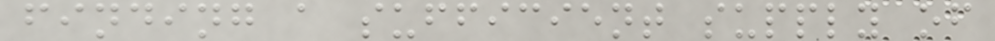finding a sufficient supply of
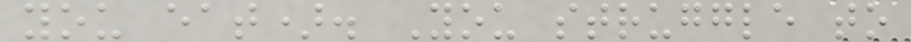you eat). You struggle to
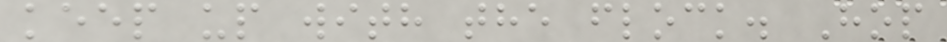keep up with the flock. Hop
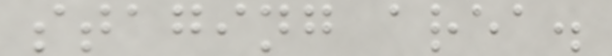staging area.
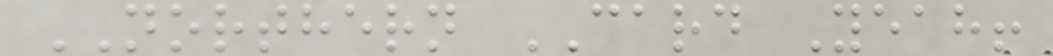NORTHERN CARD Yeah!
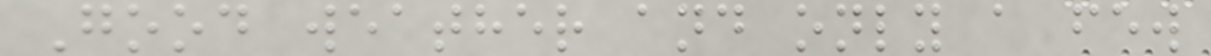Good weather and only a few
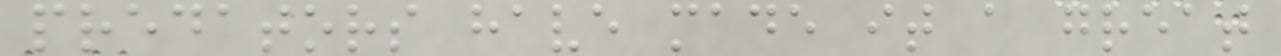predators have made it a great
